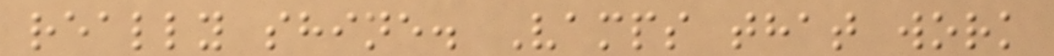really shine. Vamps that work
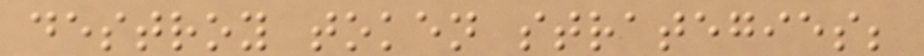destroy token strategies;
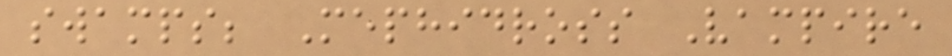swamps; Mephidross Vampire
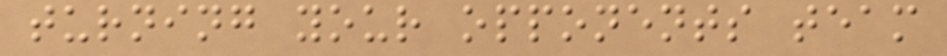turning your opponents team
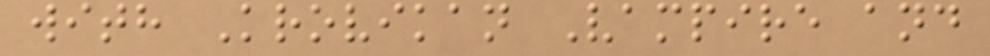with Krovikan Vampire and
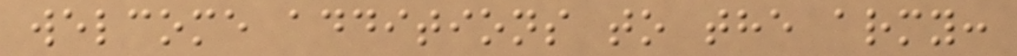welcome additions to the army:
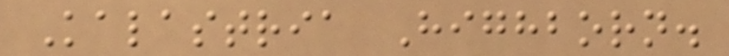Kalastria Highborn.
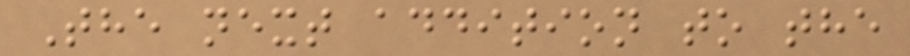The next addition to the
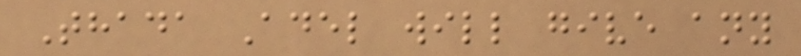Thada Adel will give any
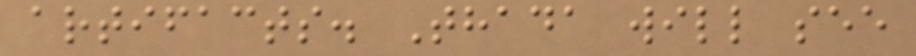artifacts. Thada will see
